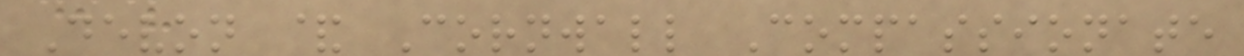Devon & Cornwall Compassionate
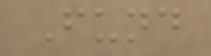Fund
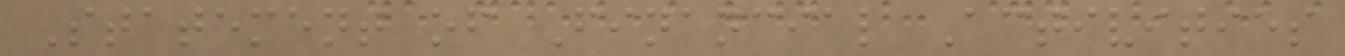Statement of Financial Activities
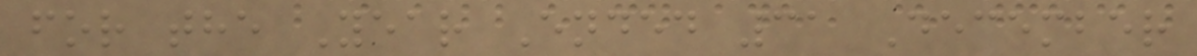for the Year Ended 31 December
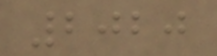2020
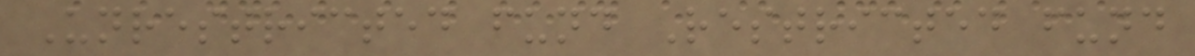Unrestricted fund Restricted fund
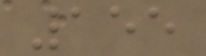155
